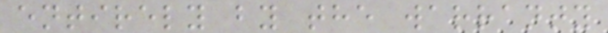entirely by the warranty
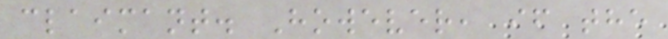claimant. However, if the
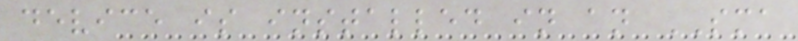device is installed in an SMA
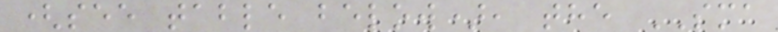(see table below), the SMA
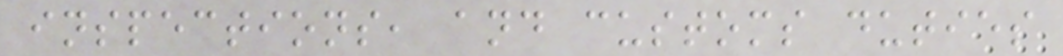inspections, and customs duties
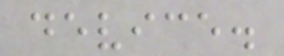device.
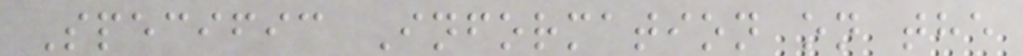Specific Information on the
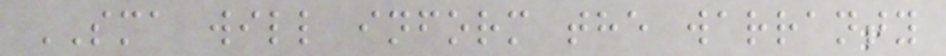SMA will inform the warranty
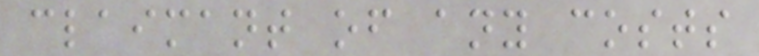claimant of any costs
